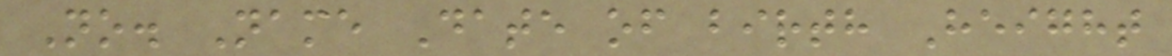No. Name Date of birth Height
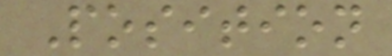Position
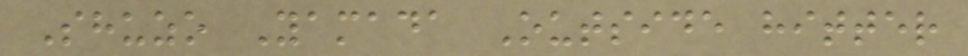Shuzo Yamada Outside hitter
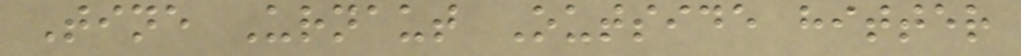Tine Urnaut Outside hitter
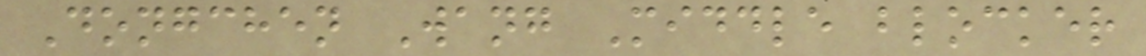Dongchen Wang Middle blocker
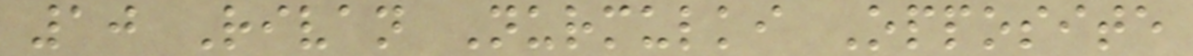10 Rivan Nurmulki Opposite
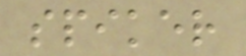spiker
